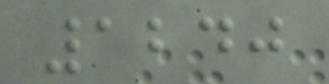1240
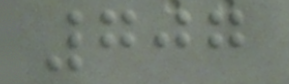707
